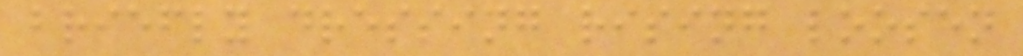briefly dressing rising loosen
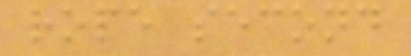rope second
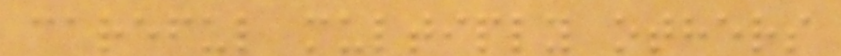careful multiply others
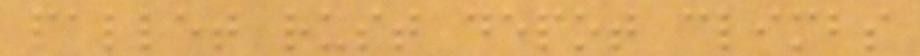pallet rust depot climbs
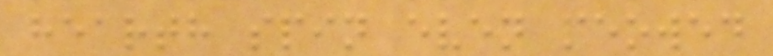hearth spin even meowed
